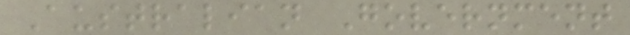Australian Government
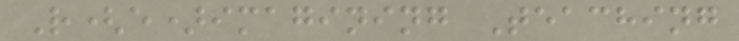R(e)imagining Teaching
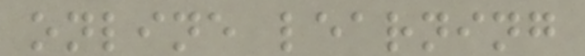online learning
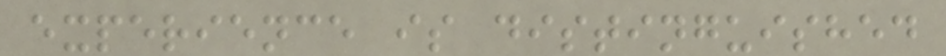experience is distinguished
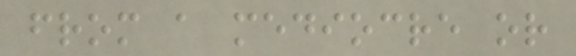from a mediocre or
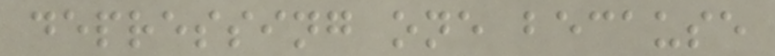depressing one because
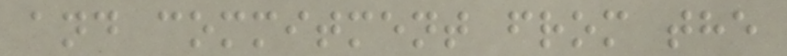and commitment from the
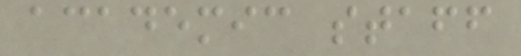academic staff
